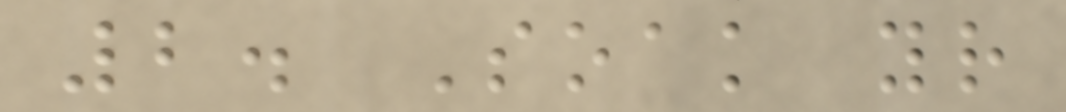2. Soak your
